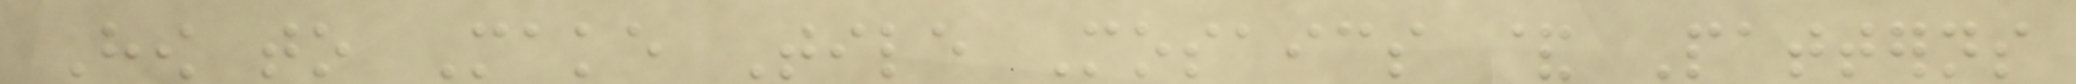How to Make Tile Mosaics & Patterns
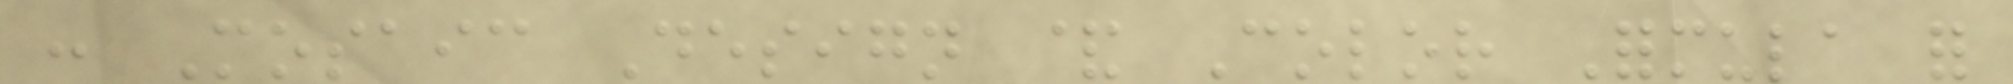: Mosaic Design & Color Formula for
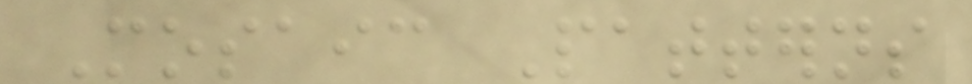Mosaic Patterns
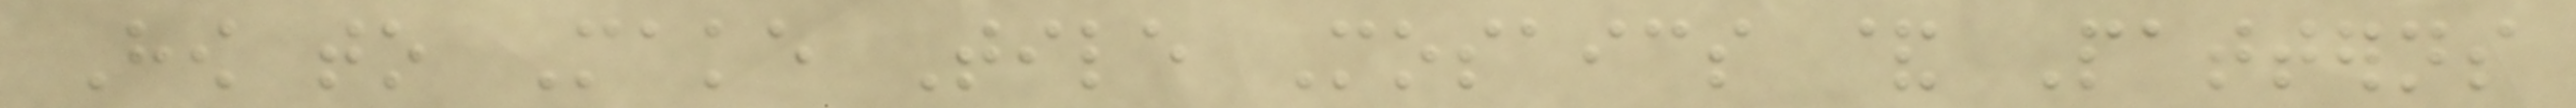How to Make Tile Mosaics & Patterns
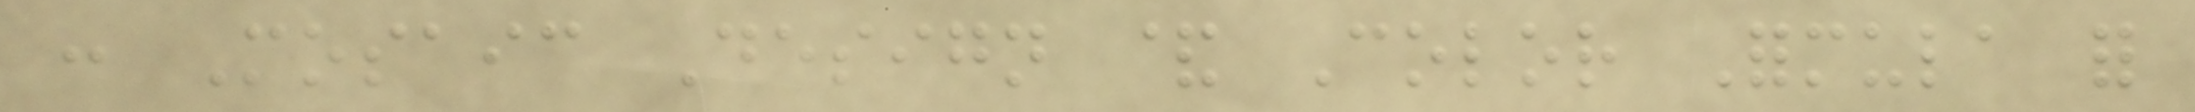: Mosaic Design & Color Formula for
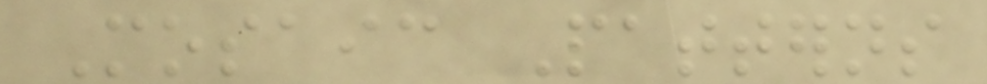Mosaic Patterns
